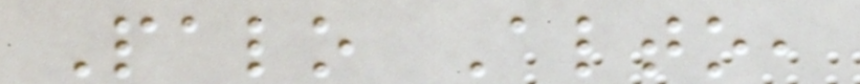Palo Alto,
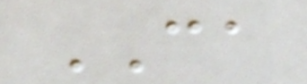CA
